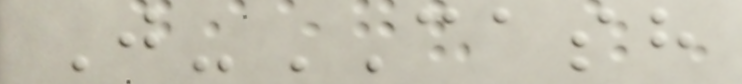J-CASH
